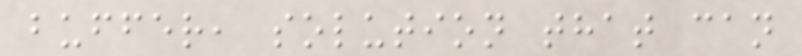buffer, solution that can
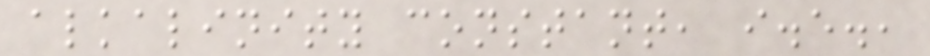alkalinity constant, i.e.,
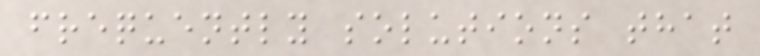frequently solutions that
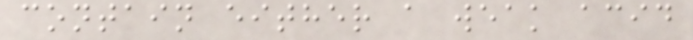contain either a weak acid
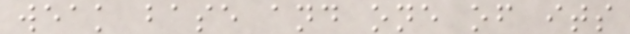weak base and one of its
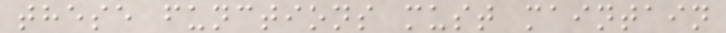these functions must maintain
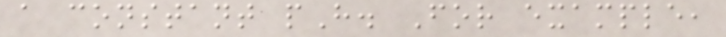a constant pH. For example,
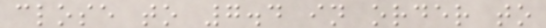close to 7.4 in order to
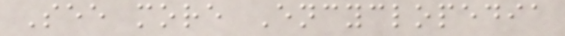See more Encyclopedia
